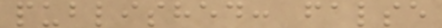published: false
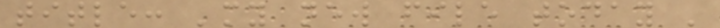title: 'my new file today '
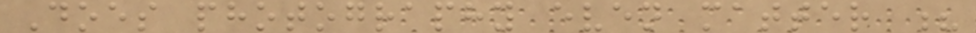Does photography even matter ?
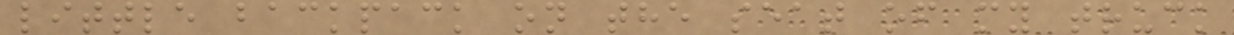little backpack on the seat of my truck
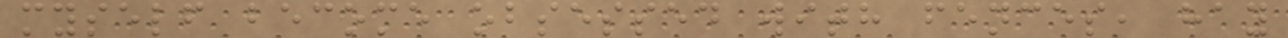myself become obsessed with fences, hay
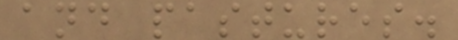and pastures.
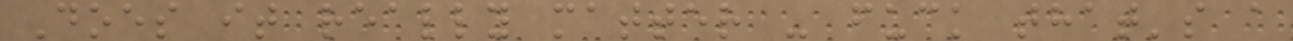Does it really matter - fuck that's a
